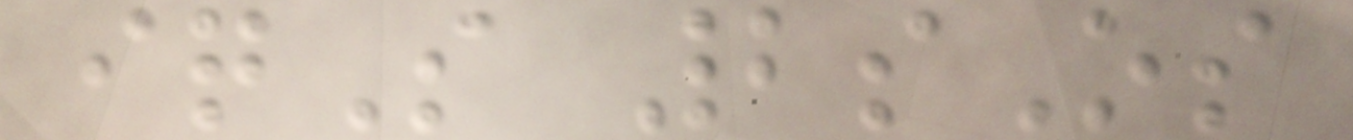iqS 2sOs
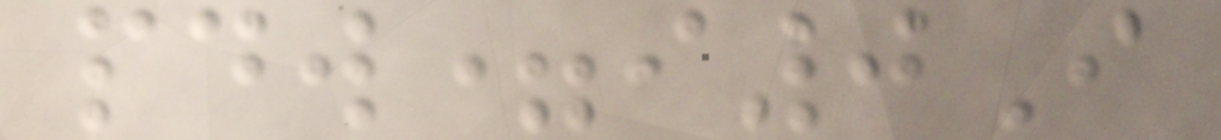pdw=i0I
